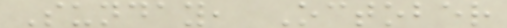Sunday, October
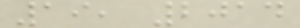19, 2014
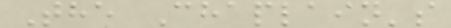The Chaplain's
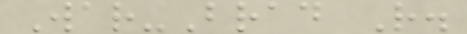War-Brad R.
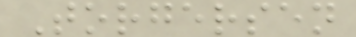Torgersen
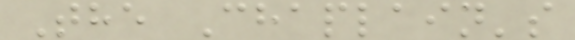The Chaplain's
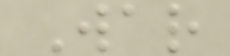War
